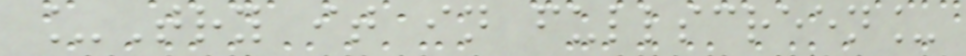_Try it in fullscreen_
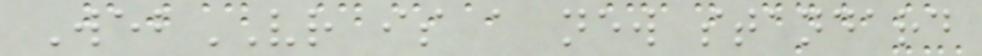WebVR is a new standard
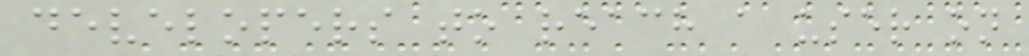developers to reach a user on
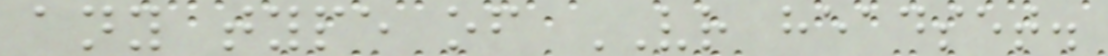any type of VR headset.
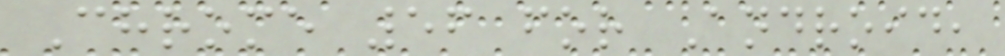Chrome 56 for Android,
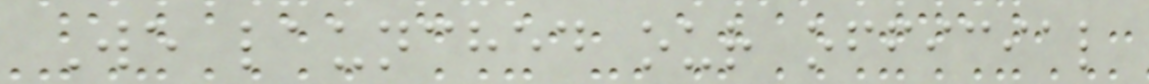We launched our official
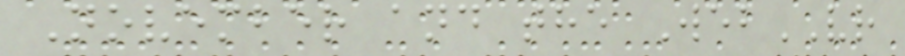November and the WebVR
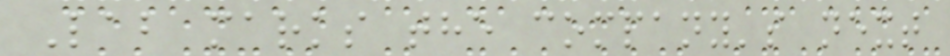Lab marks the company's next
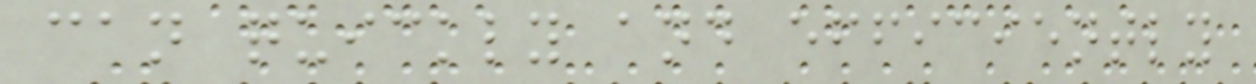can quickly and efficiently
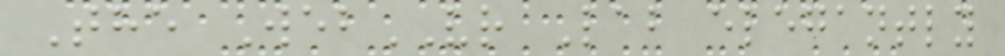The WebVR Lab elegantly
